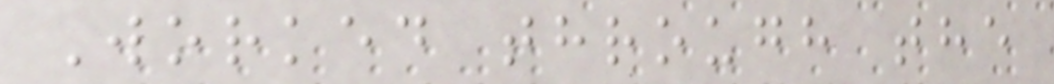Worked through the
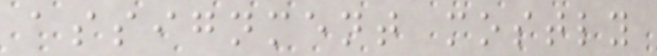assignment mostly
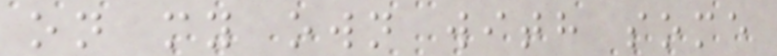on my own with some
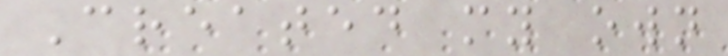Created my own
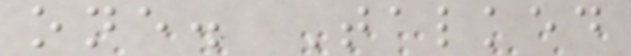one. Talked
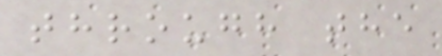through the
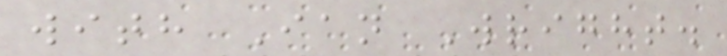with Ian Wright.
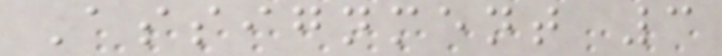Assignment 3
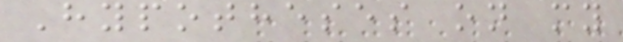Hypotheses on my
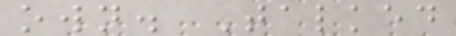own. Talked
